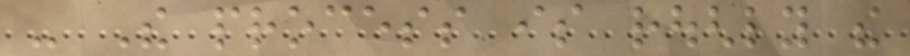- The process is roughly the
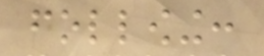following:
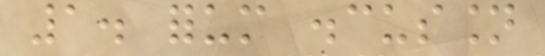1. forum discussion
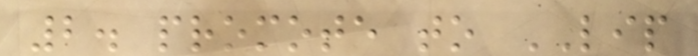2. promote to LIP
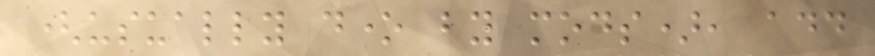(usually done by mods), add
